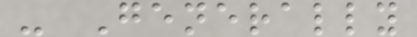- Generally
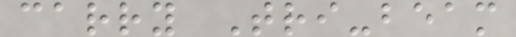carry Tri-beam
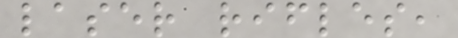laser rifles,
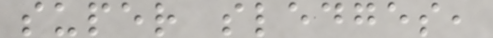super sledges,
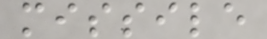missile
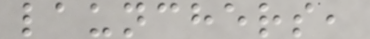launchers,
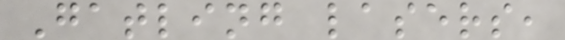Gatling lasers,
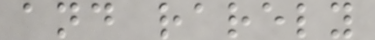and rarely
